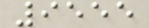9555
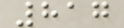817
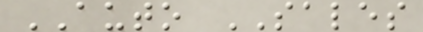AUTO SALES
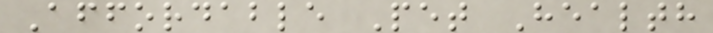Affordable Pet Health
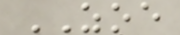ZOE
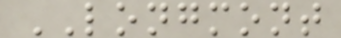LONGMONT
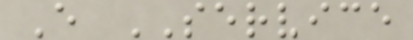E SERVICE
